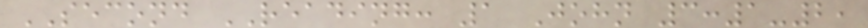SECOND READING: 1 John 3:1-2,
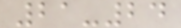21-24
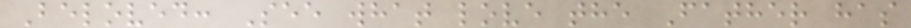Beloved: See what love the Father has
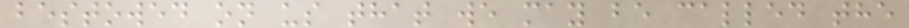bestowed on us that we may be called the
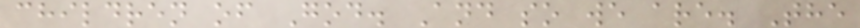children of God. And so we are. The
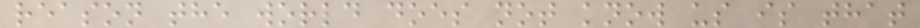reason the world does not know us is that
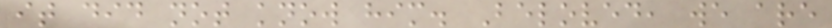it did not know him. Beloved, we are
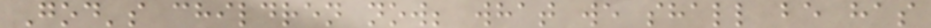God's children now; what we shall be has
